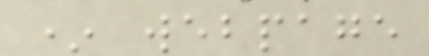* webpage
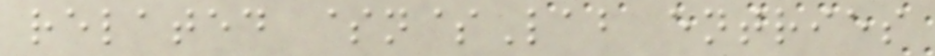related $n$Lab entries
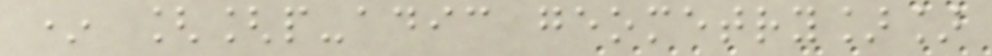* [[p-adic geometry]]
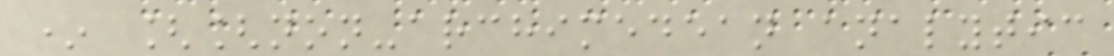* [[non-archimedean analytic
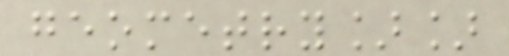geometry]]
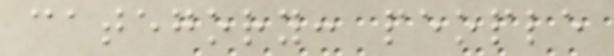category: people
